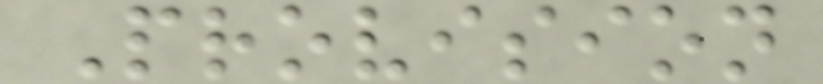Provision
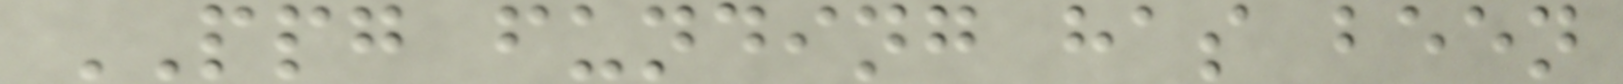PPG funding has been
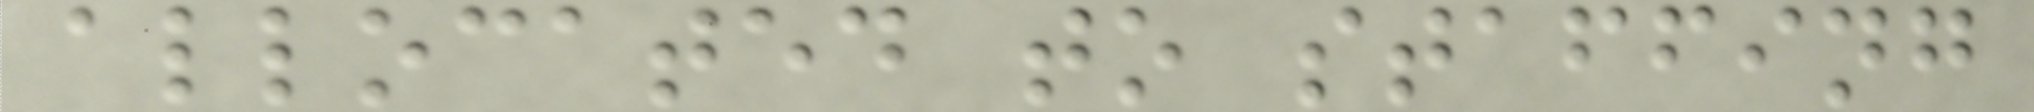allocated to staffing
